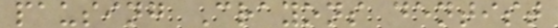pausing Crayons dentist
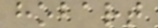hobart
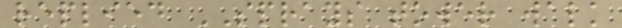replied SPRAYS tower walk
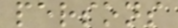persons
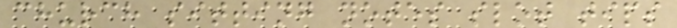church sitting notes slot tips
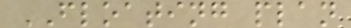FLOATING plan
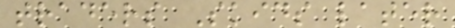traders Skids later
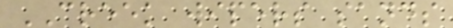CREEK wipers sands
